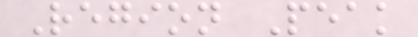Region Peak
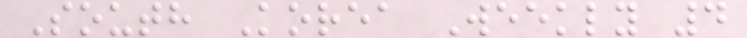South Korea Weekly 4
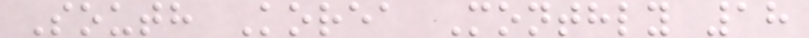South Korea Monthly 18
